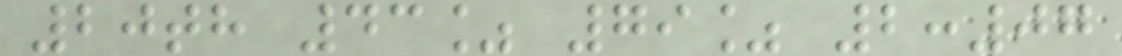20th 43% 79% 2:07
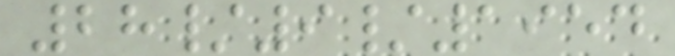28/9/1954
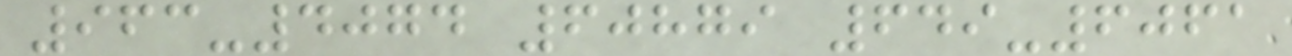963-4074 60879 649-6061
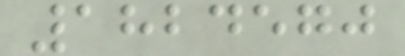1824570
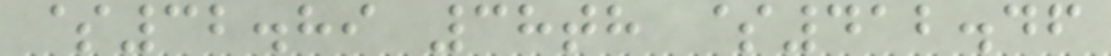$32.89 38th $412.46
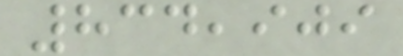834,909
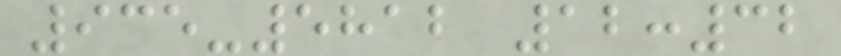935-5812 12:32
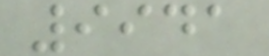9941
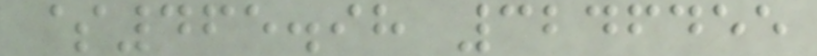$465.98 3246455
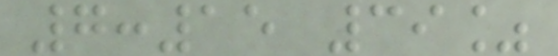7:15 39%
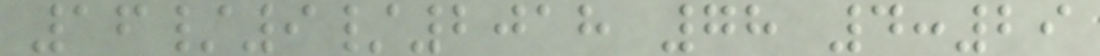16/9/2018 78 4:29
